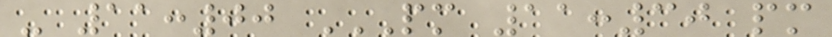- 11:00 PM 11:30 PM
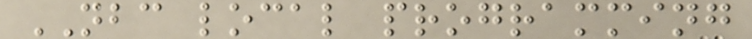NBC local programming
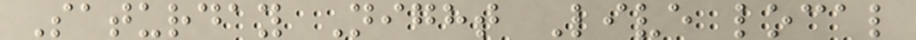Saturday Night Live local
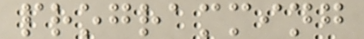programming
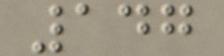147
